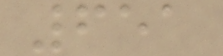651
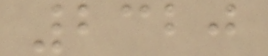2320
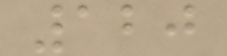120
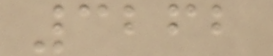3262
